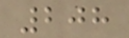208
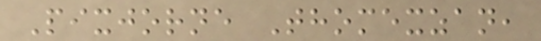Pixjorne Thomexzan,
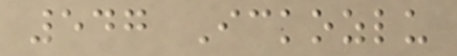547 Ickozlu
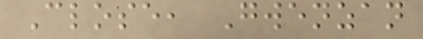Close, Gwenzan
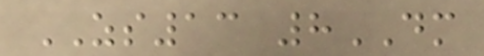ZS13 8DM
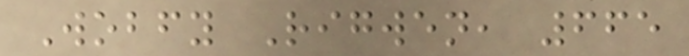Wobfy Rigwen, 665
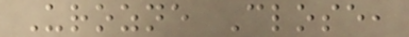Urozne Close,
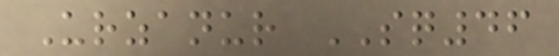Urzanur SQ46
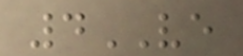4VE
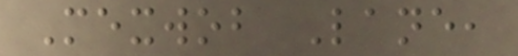Mexwob Lane,
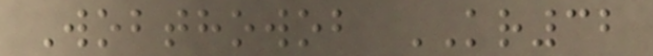Wobthowob KR32
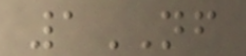1NF
